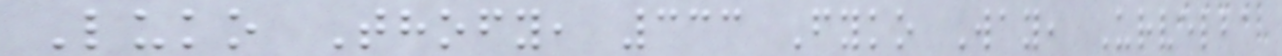Luko Thofy, 333 Fyko Way, Urvelba
